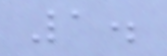1.
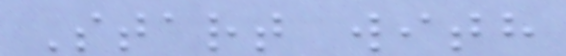Start with
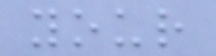your
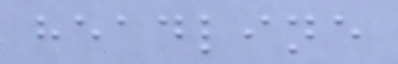headline
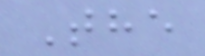The
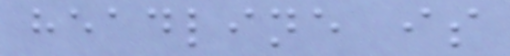headline is
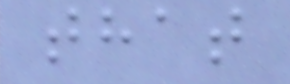that
